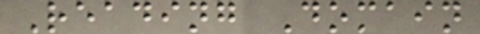Reading Domain
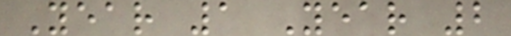Year 1 Year 2
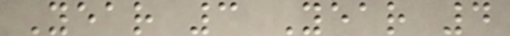Year 3 Year 4
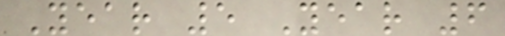Year 5 Year 6
